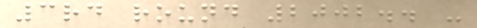3rd round 2002.. -
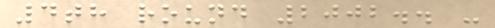4th round 2002.. -
